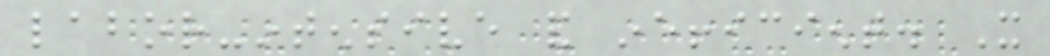labor-intensive and inefficient. It
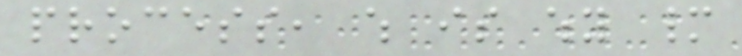process, which is why many
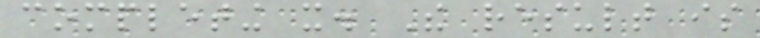completing it. The result is
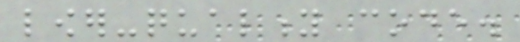lower-quality code.
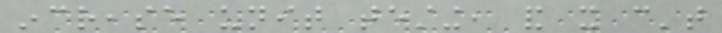increase unit testing, and it can't
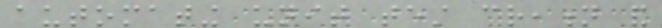automating unit test creation and
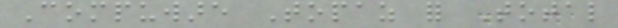Compuware Topaz for Total
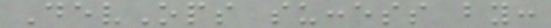DevOps success by:
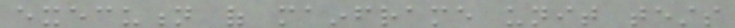execution of mainframe unit tests
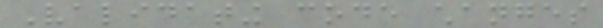Validating code changes
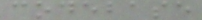codebase
